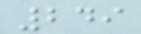249
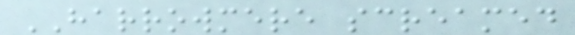HARROWMERE screamed
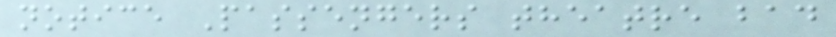notice Passengers theatre bad
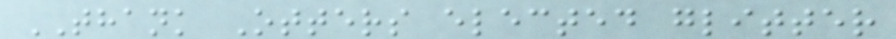THANK Otters elected glitter
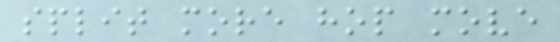split more hop move
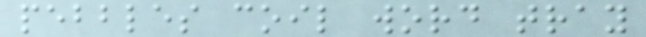pebbles coil word tray
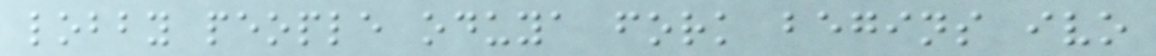lobby people oduya fork begins ivo
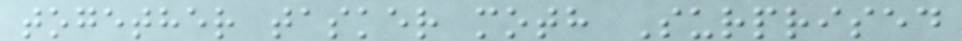together tasker moth Surprised
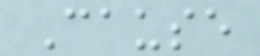Cause
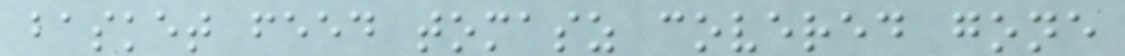basket feed tomasz covered gone
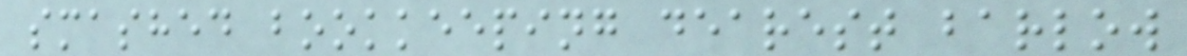smashed bookkeeping dearest barlow
